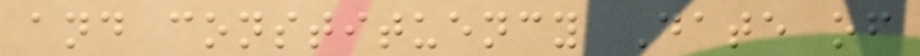and constituency Date of
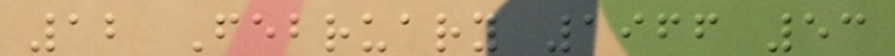12 February 1966 53
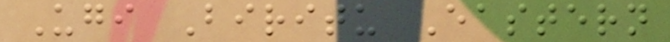Ugi Biritu Eastern
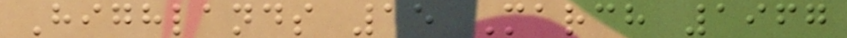Highlands 15 March 1967
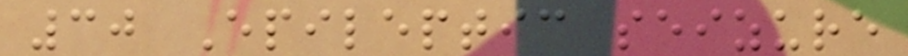30 Epileptic seizure
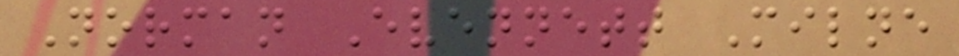Norman Evennett Milne
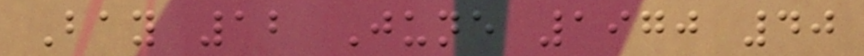Bay 12 June 1970 40
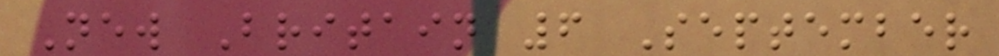New Britain 6 September
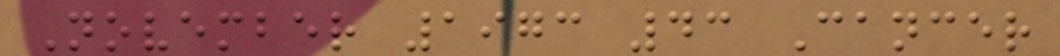November 1973 43 Cancer
